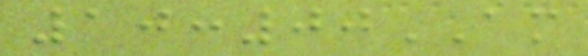10:00AM
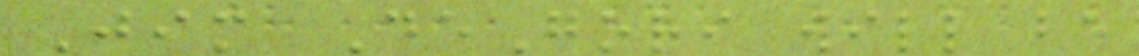Jim DeGori will be
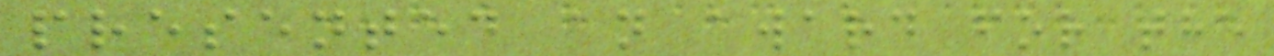presented an award for the
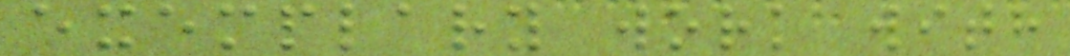exemplary work with
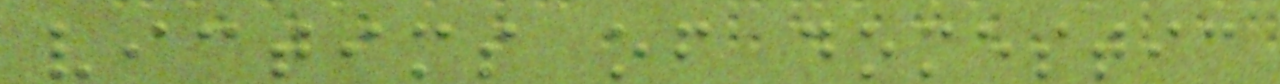victims of domestic
